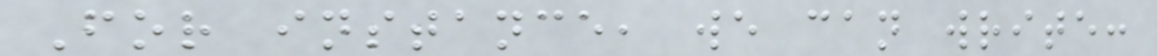For instance, we can write:
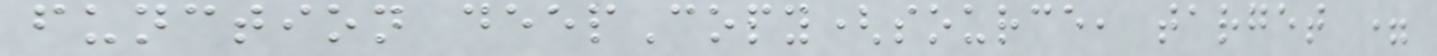function deepCopy(source, target =
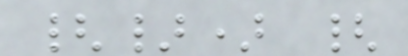{}) {
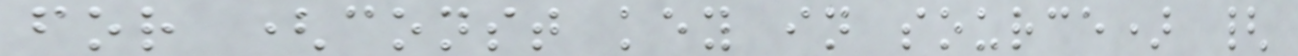for (const key in source) {
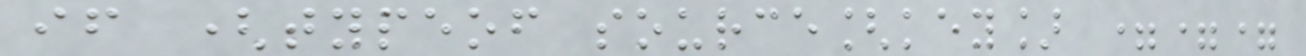if (typeof source[key] ===
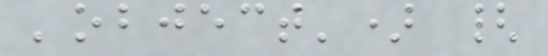'object') {
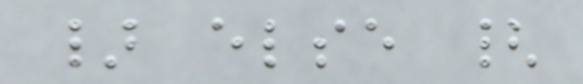} else {
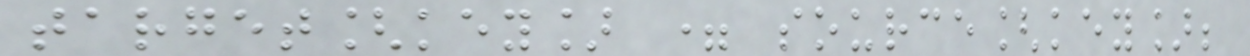target[key] = source[key];
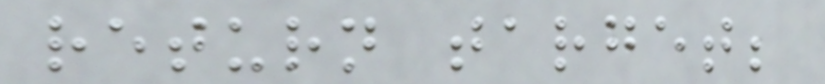return target;
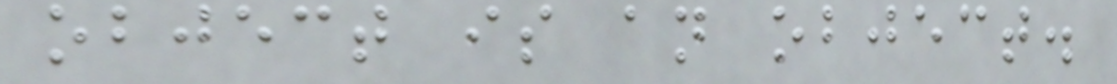object is an object.
